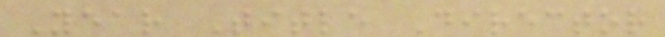Year Title Director
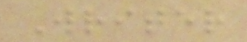Writer
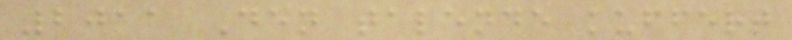2011 Den talende kuffert
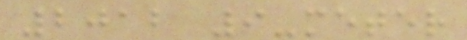2012 9-meter
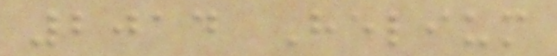2014 Helium
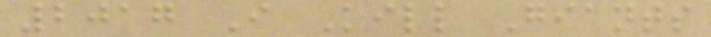2017 I Kill Giants
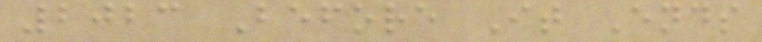2023 Before It Ends
